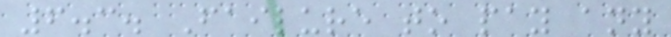6.3. Failure to pay any
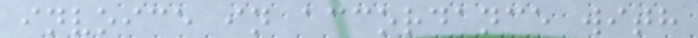invoice in accordance with
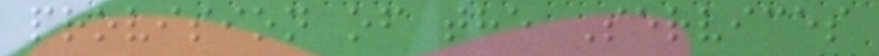provision of the Services
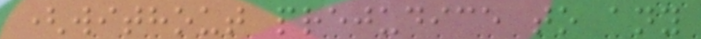(without prejudice to any
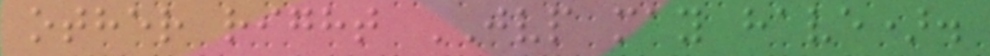other right JVP may have).
